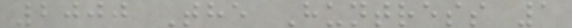2000 The Huntress 1
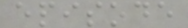episode
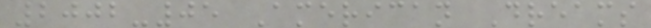2002-05 American Dreams
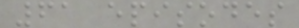61 episodes
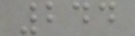244
